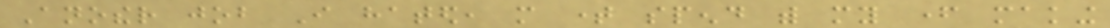Another job I hated, more time spend with my father making
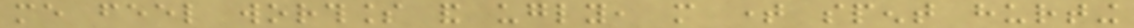me feel worthless and ugly, more time spent hurting
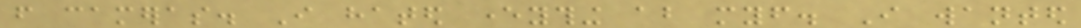from cameras. I hated everything about myself. I wanted
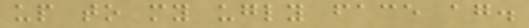up to my ugly face again.
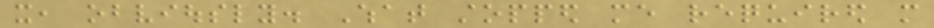it, obviously. What stopped me required more
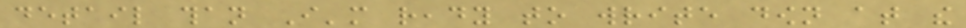detail than I'm ready to write down at the
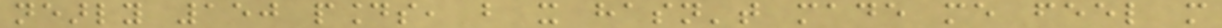nearly 150 pounds, but it hasn't made me feel more
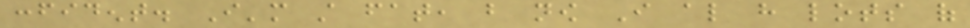confident. I'm still fat, but now I also have lots of
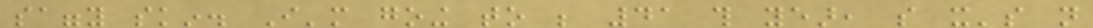saggy skin. I'm going to be 41 this year, so it's not
